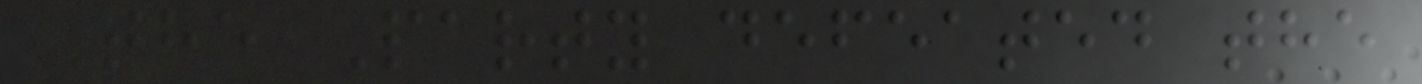The Party defeated the
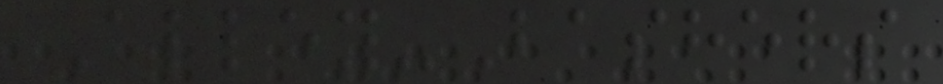Alley-Bashers
